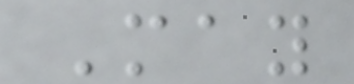May
